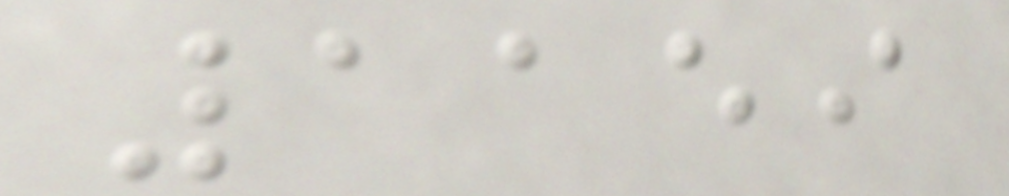1159
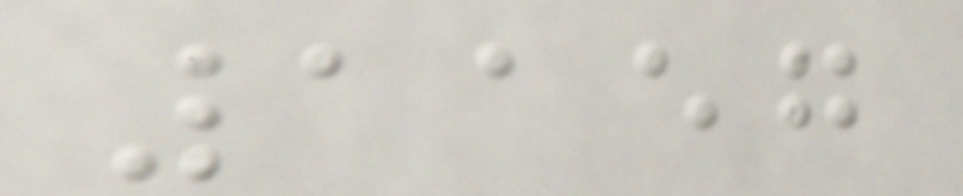1157
